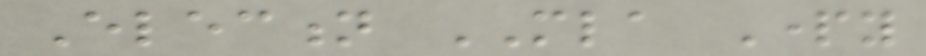Election MLA Party
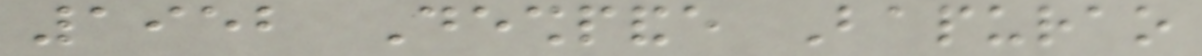1952 Deshpande Bapurao
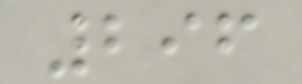296
